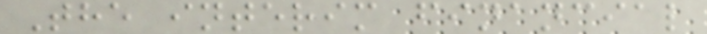The interim financial
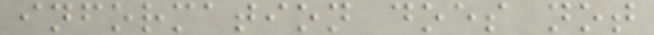information does not
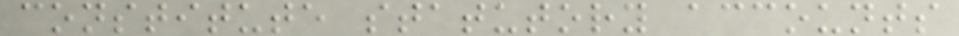constitute statutory accounts
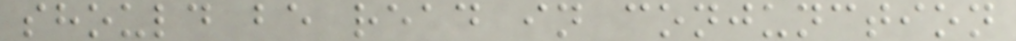should be read in conjunction
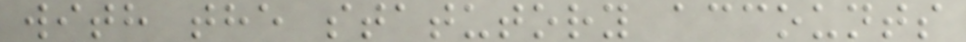with the statutory accounts
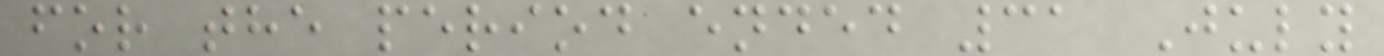for the period ended 31 July
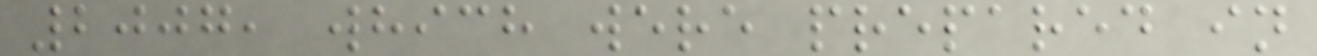2007, which were prepared in
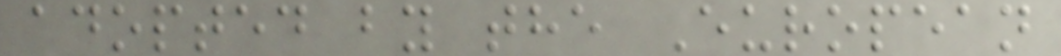adopted by the European
